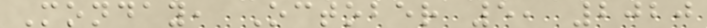Monday, October 5, 2020
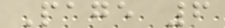Page 6
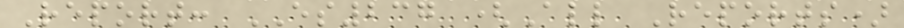Report: ES237 (All Reports)
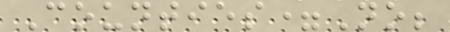Counties=No;
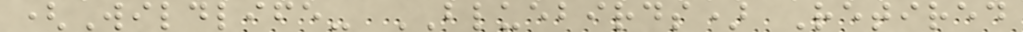(Wildlife- BLUEBIRDS) Retired
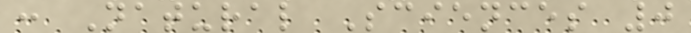: Natural Sciences 0
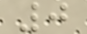0
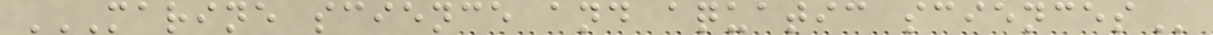MARINE SCIENCE AND AQUATIC SCIENCES
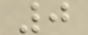0
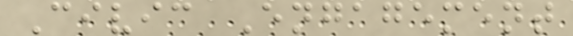Civic Engagement
